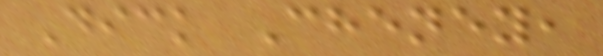Dick Cheney,
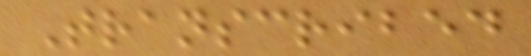Transcribed
